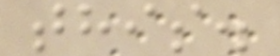this.
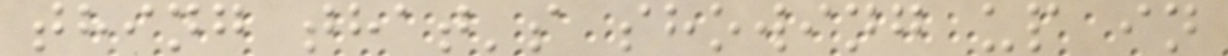thing that's showing up in
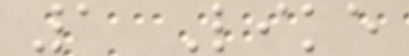1 Like
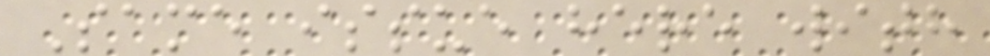Same issue here with
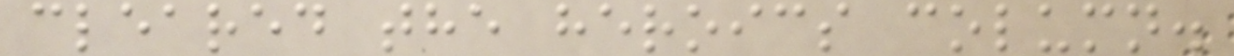cleared the heroics column.
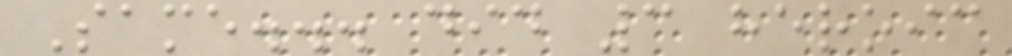Same... did 3 heroic
